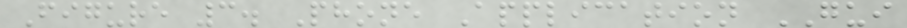Figure 3. Phone Application GUI
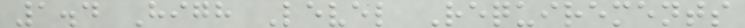1.4 High Level Requirements
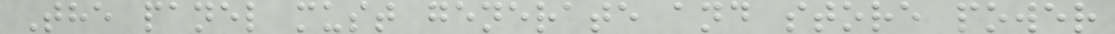The panel must generate and store power
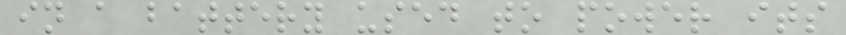in a battery used to power its
